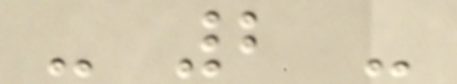- 2 -
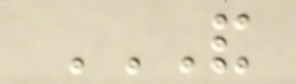AND
